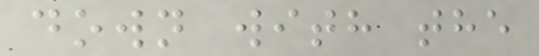down with the
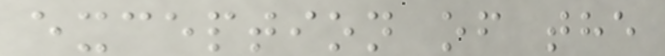exception of the
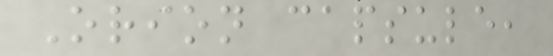Orion capsule,
